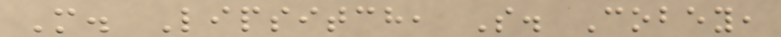M. Lipsitch, S. Cobey,
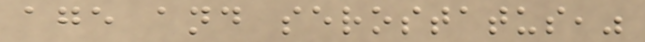age and serostatus,"
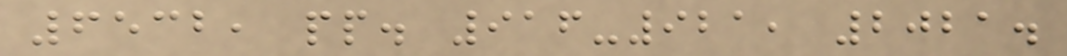6532, pp. 916-921, 2021.
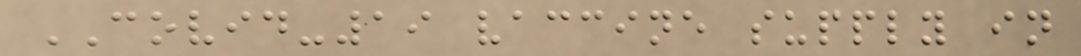COVID-19 vaccine supply in
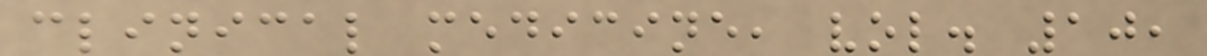clinical medicine, vol. 10,
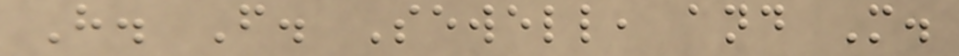H. F. Sewell, and M.
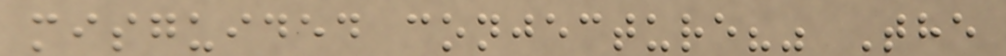misguided conjecture?" The
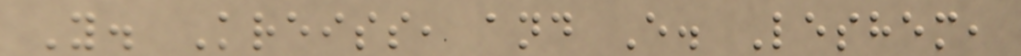Y. Kreiss, and E. Leshem,
